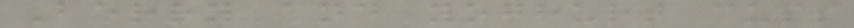Berry and yoghurt cups
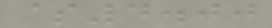$4.00
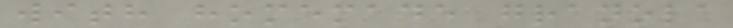with homemade granola
